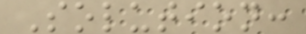Solution:
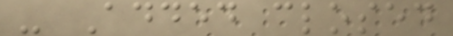- Added closed
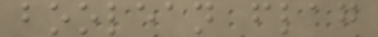boolean flag
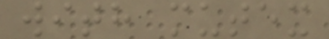with mutex
